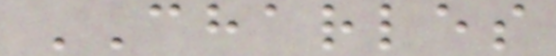CHARLES
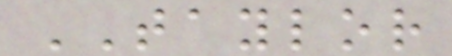TAYLOR
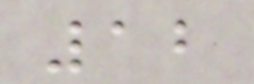12
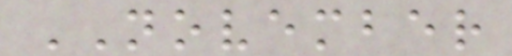NOVEMBER
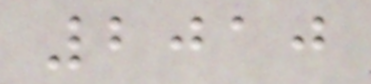2010
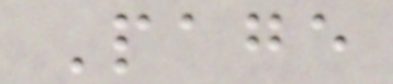Page
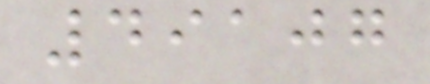49107
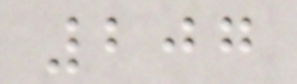207
